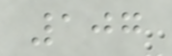107
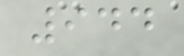944
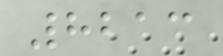8213
